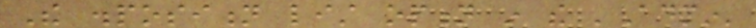The disposition list option in the 'Admin'
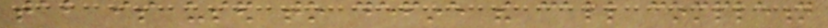tab is used to define the call completion
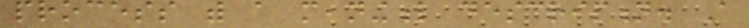process with a meaningful description. A
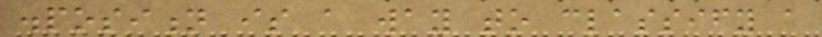disposition is a way to classify a
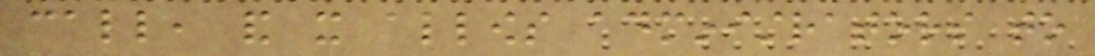call, and it allows administrators to
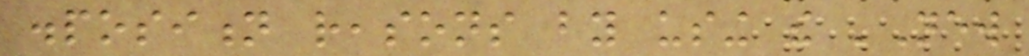disposition reasons by using the 'New
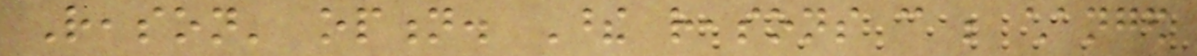Reason' option. These reasons can be changed
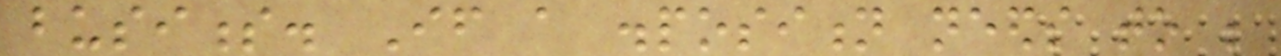business. If a disposition needs to be
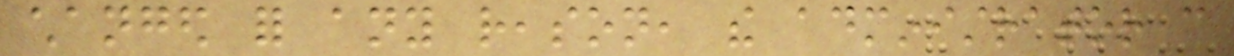changed for any reason, the administrator can
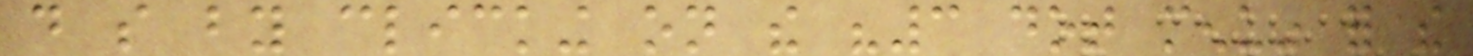do so by clicking on the "3 dot menu" for the
